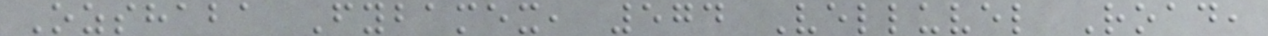Ozshaba Fybamex, 574 Velluvel Road,
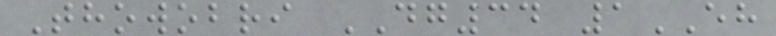Thowobri DG34 1EH
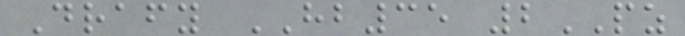Drafy HB35 2PZ
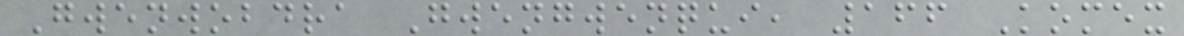Gwenwobdra Gwengwenqui, 166 Komex
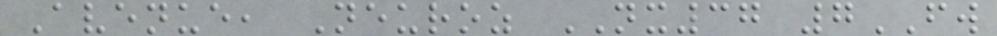Avenue, Neuroz NX37 7FW
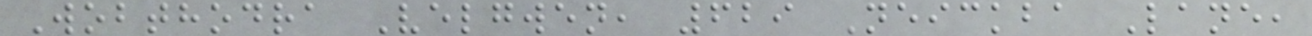Wobthodra Velgwen, 629 Neickba Lane,
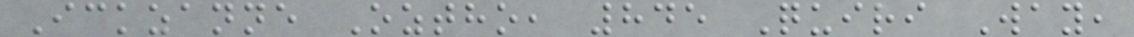Ickzanne Oztho, 845 Quiri Way,
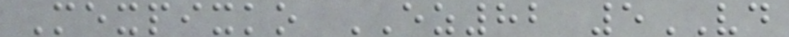Mexpixko EZ82 5VD
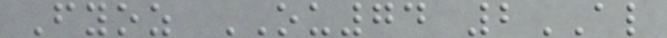Fyoz OU74 2AL
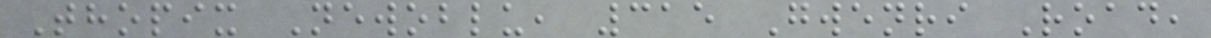Thopix Newoblu, 315 Gwenri Road,
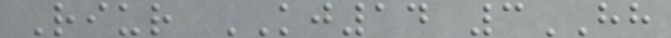Riur KJ14 3HH
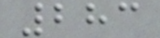283
